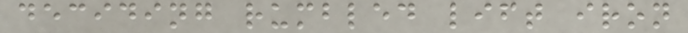deciding rumbled lift iron
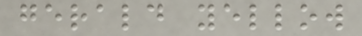gerald yellow
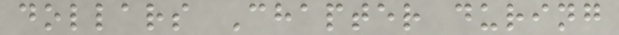dollars Chapter during
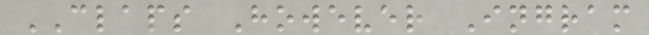CLAPS However Ingram
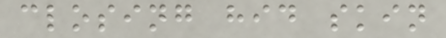closing hid skin
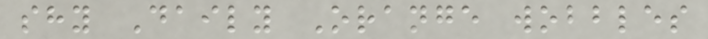shy Daily Orange wobbles
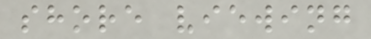shore viewing
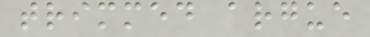trimmed argue
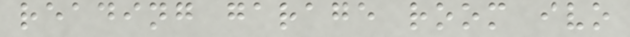reading garage room ivo
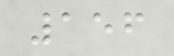156
